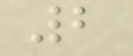2
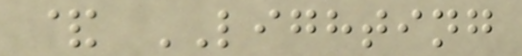& LIGHTING
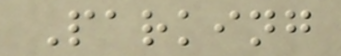Parking
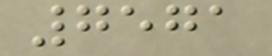7571
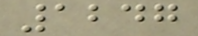1247
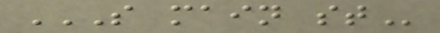S MAIN ST
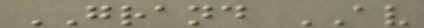GRAND AV
